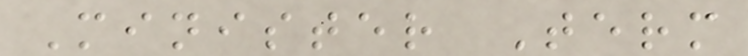Minister Term
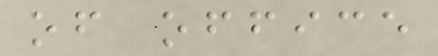of office
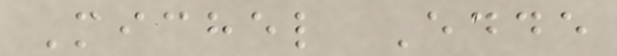Michel Edde
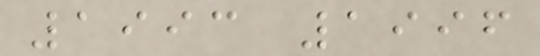1993 1996
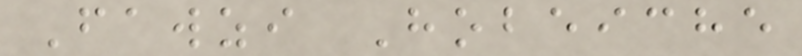Fawzi Hobeiche
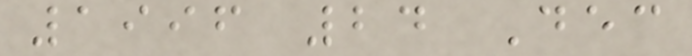1996 24 Dec
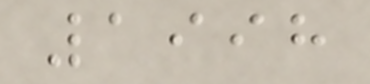1998
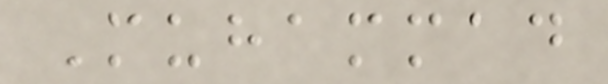Muhammad
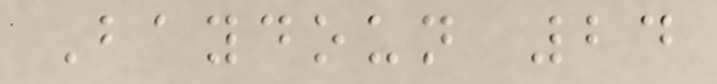Baydoun 24
